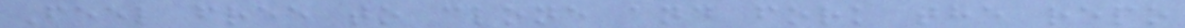Feel free to clone and fork the repo
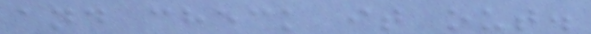and check it out.
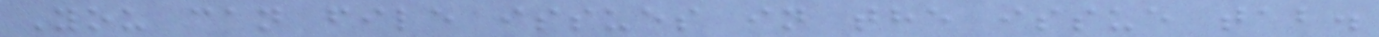You can file issues in the issue tab.
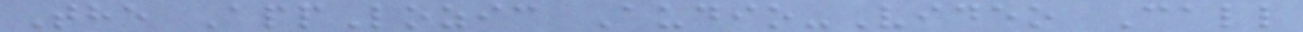The AppLozic Audio-Video Call
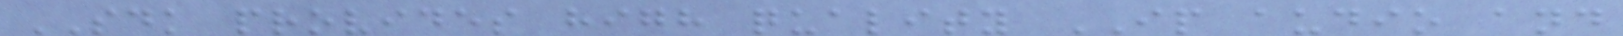SDK provides high quality IP audio and
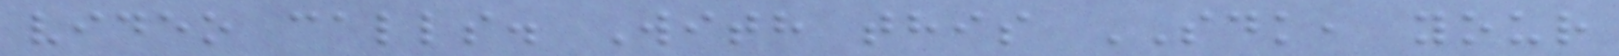video calls. With this SDK, your
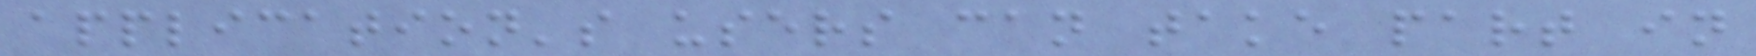application's users can take part in
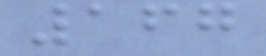167
